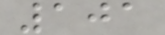101
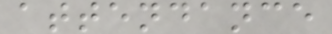attendance
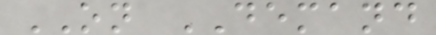ON DEMAND
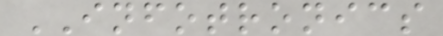INFOTRONICS
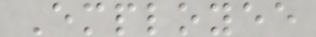Employee
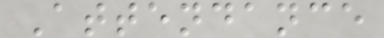Attendance
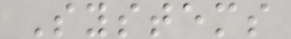Systems
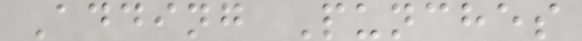Adding Punches
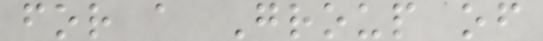for a Group of
